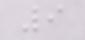9
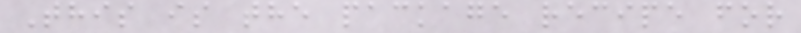This is the package recipe for
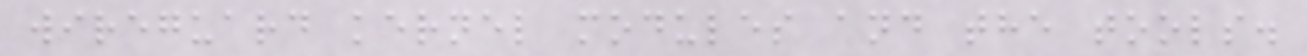wireguard kernel modules and the tools.
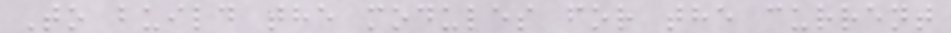To build the modules for the current
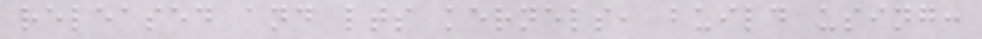released and lts kernels, build using:
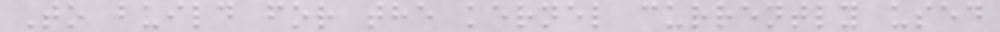To build for the kernel currently used
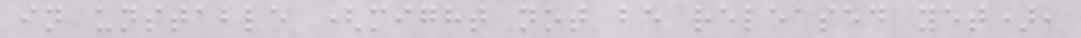in unstable (might not be released yet),
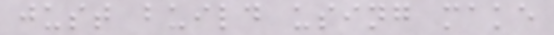just build using make
